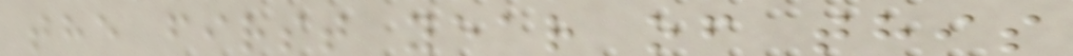the first year of this
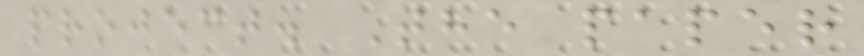project. The paper
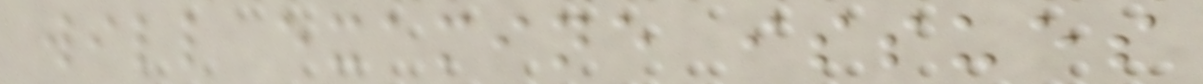will examine issues
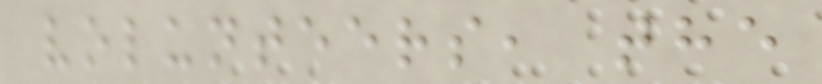volunteers, the
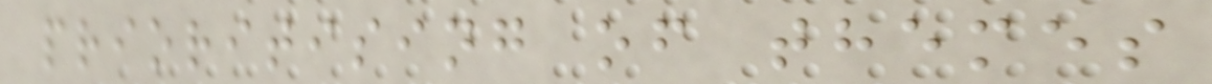prioritising of themes
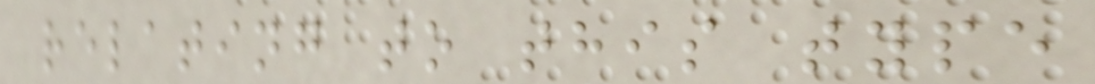relating to this type
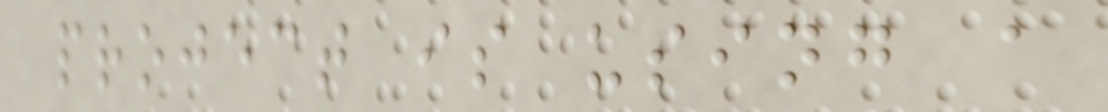project is using a
